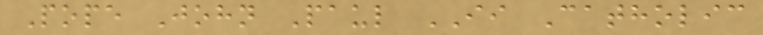Pope John Paul II Catholic
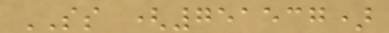SS (751537)
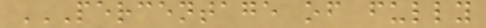PERCENTAGE OF FULLY
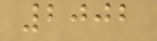2002
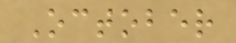October
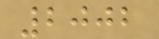2002
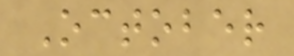October
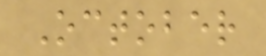October
